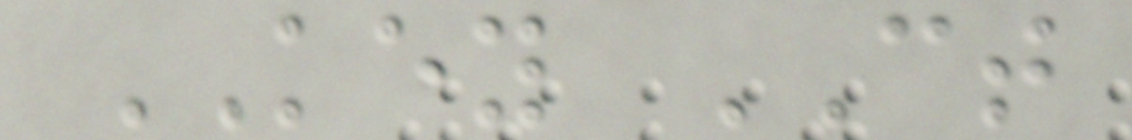KEY CT
